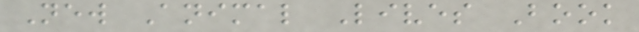New Animal Lives Book
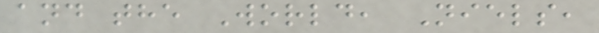and the World, Niels,
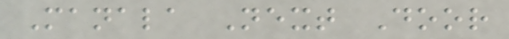Manala Next Door
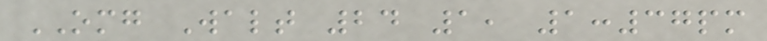OMG Walt 24 1, 1:37pm
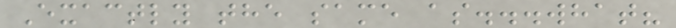Exactly the same as...what?
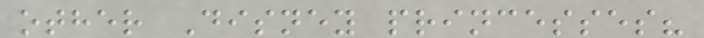other Disney princesses?
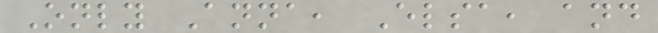Only Anna, Elsa, and
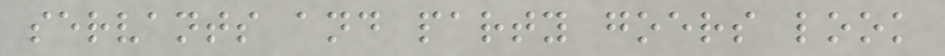servants and party goers look
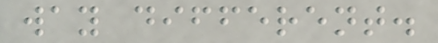way different.
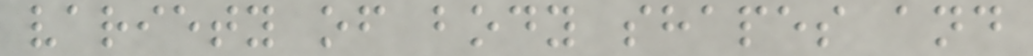variety of body shapes and
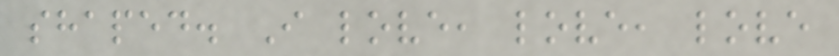shaped. I love, love, love
